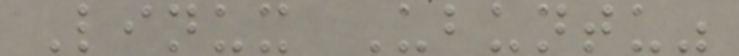Linux Ubuntu"
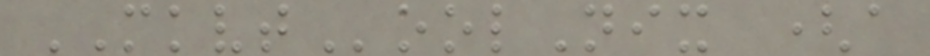MKVToolNix (a
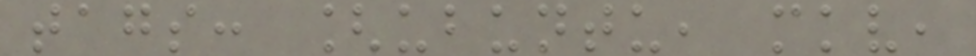tags: [ubuntu, mkv,
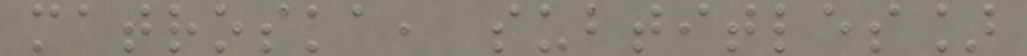matroska, subtitles]
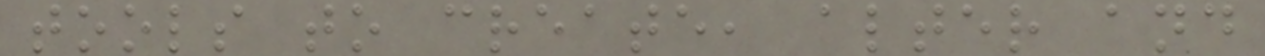tools to create, alter and
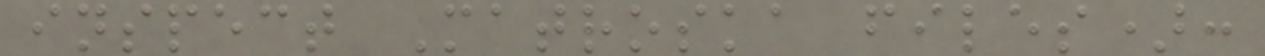inspect Matroska files):
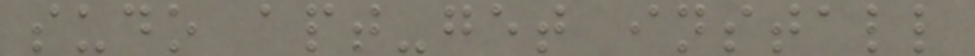sudo apt-get install
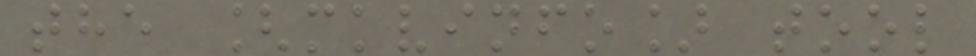the [mkvinfo] tool
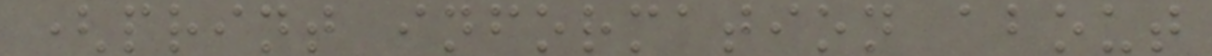(print information about
